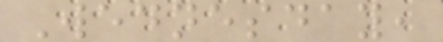Wednesday,
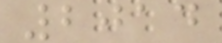2014
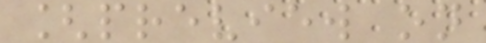[preview on
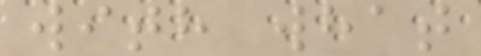with what
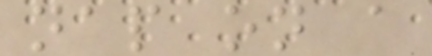nap on a
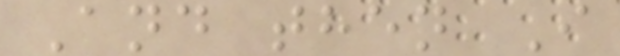And then I
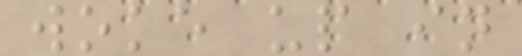woke up in
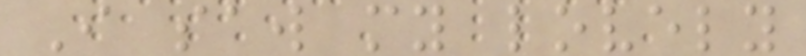I saw my lovely
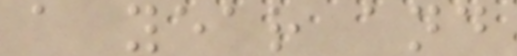a year and
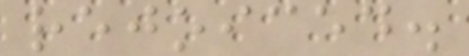rejoiced.
